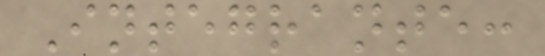Integrante:
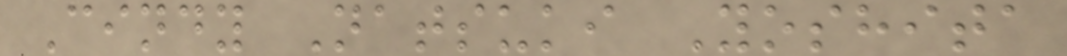Cindy Natsuki Yoshita
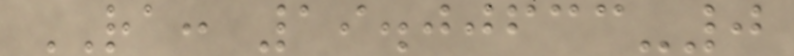RA: 19.00633-0
